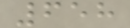658
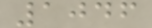1046
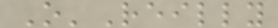O'Reilly
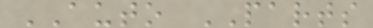AUTO PARTS
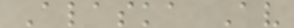Alaska Av
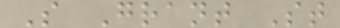S Grant St
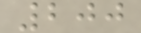200
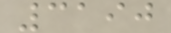3190
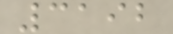3192
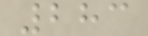283
